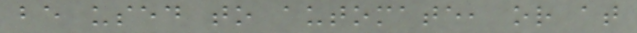be used to automate, or at
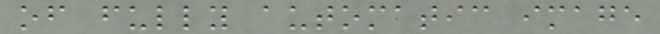of fully automatic image
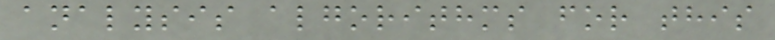analysis algorithms for this
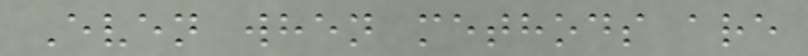Even when methods are
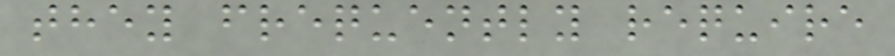they frequently require
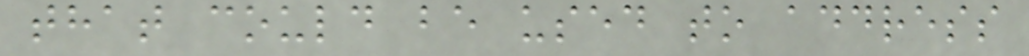that could be used to address
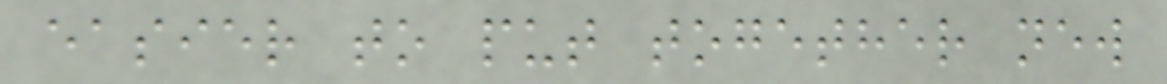easier to put together new
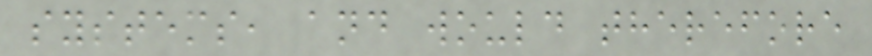systems, and would therefore
